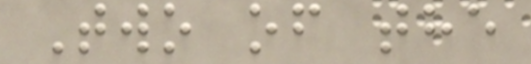Two of the
